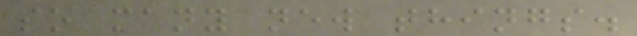so many new things.
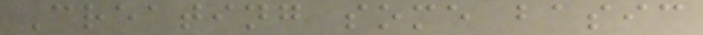Creating some basic
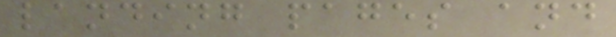landing pages and
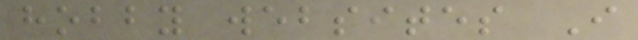hobby websites I
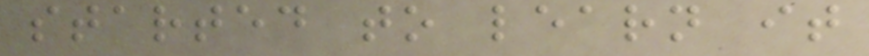started to learn it
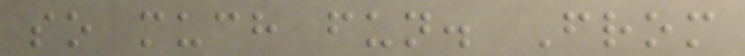so much fun. From
